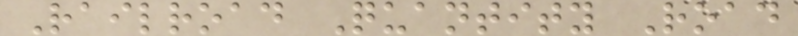Railroad Quantity Road
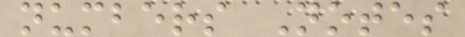numbers Notes
